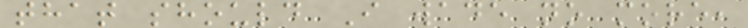that should I wade no more,
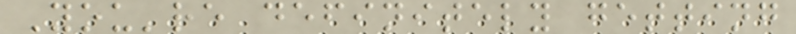You're definitely getting
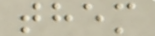them
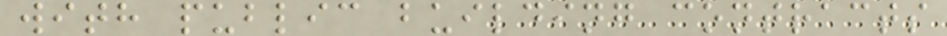with public building contracts
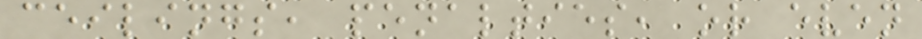ceilings, penalties, or even
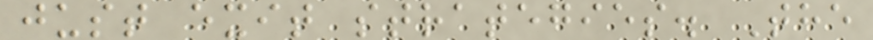just exit strategies. The
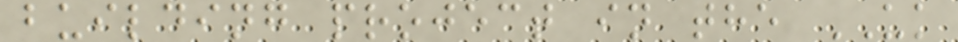building project in the UK
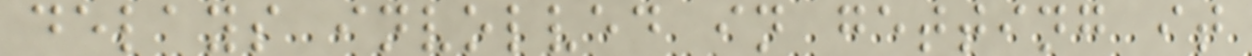delays involved in getting it
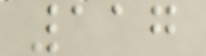117
